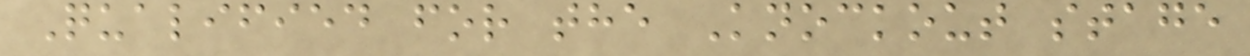Qualified for the Knockout stage
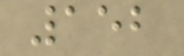152
